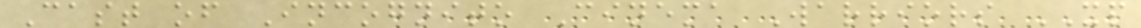Cast of Incognito Cinema Warriors XP
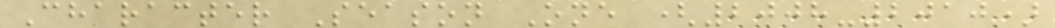Character Season One (2008-2010)
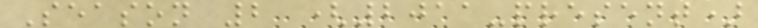Season 2 (2011-present)
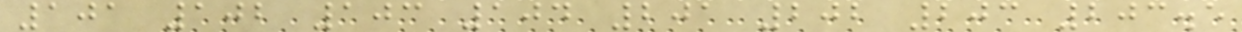101 102 103 104 201 202 203 203.5
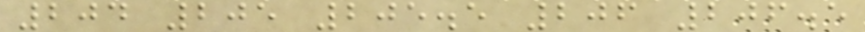204 205 205.5 206 206.5
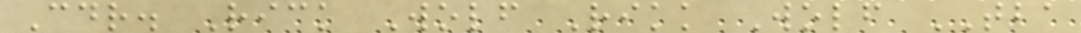Cdr. Rick Wolf Rikk Wolf TBA
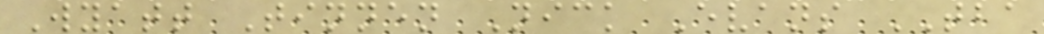Wyatt Tinnen Nick Evans TBA
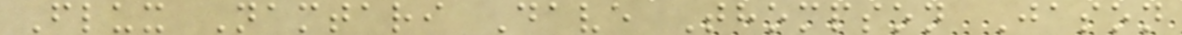Flux Namtari Dave Thompson Jason
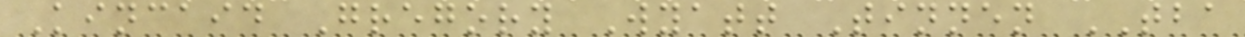Kincaid Gregory Wyatt Tinnen TBA
